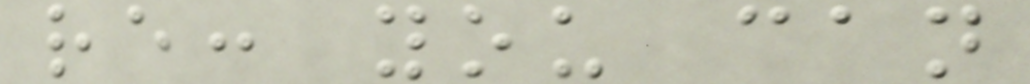re: you can
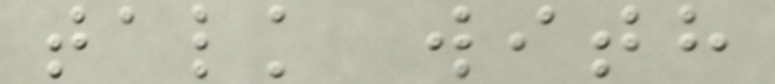talk with
